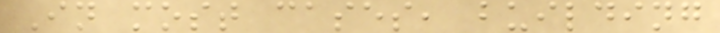In most cases, building
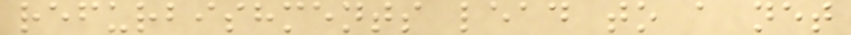refurbishments lead to a net
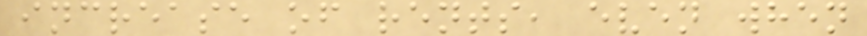increase of rents, even when
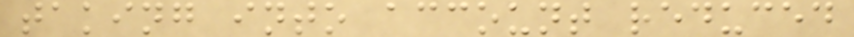taking into account reduced
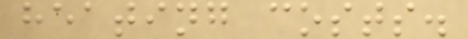heating costs.
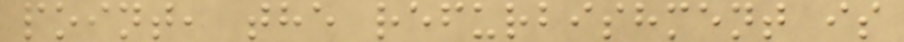point, the refurbishment is
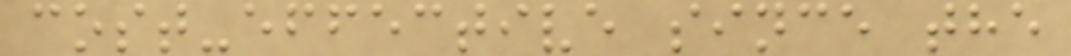cost-effective since the
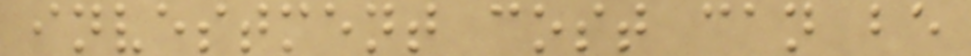investment cost can be
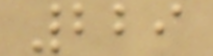229
